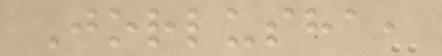Jorlusha,
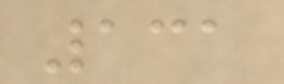131
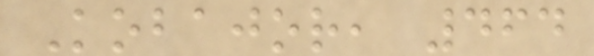Kobajor, 464
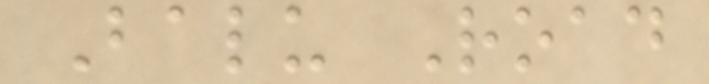Balu Road
